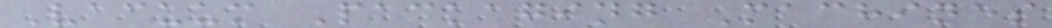Vacuum Packaging Machines
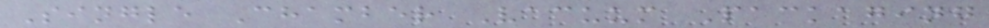Single Chamber Vacuum Packaging
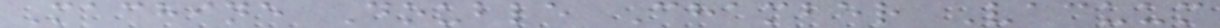Machine Double Chamber Vacuum
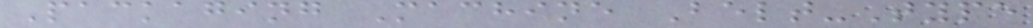Packaging Machine Belt-Type
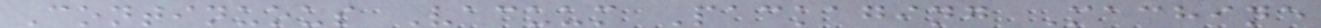Continuous Vacuum Packaging Machine
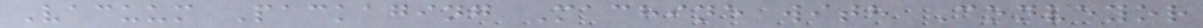Vacuum Packaging Machine with Conveyor
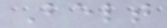Belt
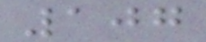107
